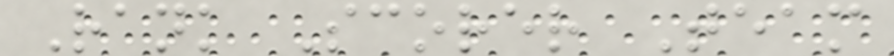Rank Scorer Team
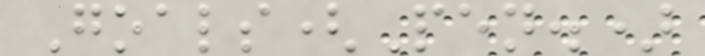Goals(Pen.)
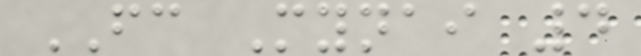FC Mynai 4
